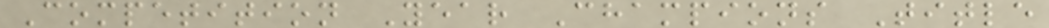Competition Year Champions Title
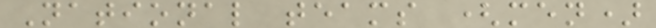National teams (men)
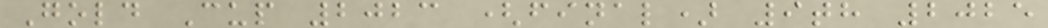Gold Cup 2023 (final) 9th 2025
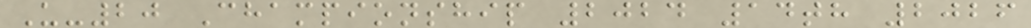U-20 Championship 2024 14th 2026
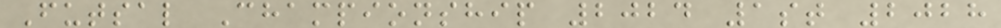Futsal Championship 2024 1st 2028
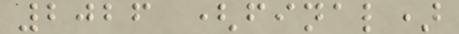2026 (final)
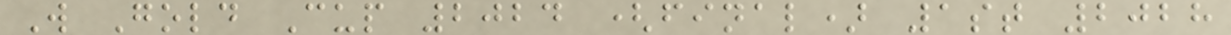W Gold Cup 2024 (final) 1st 2028
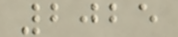2025
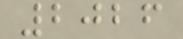2026
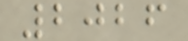2026
